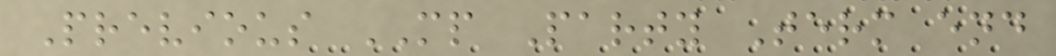Previous MP Party Term end
